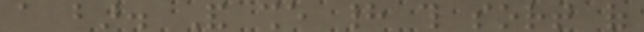a bar. And she had this sort of
